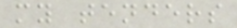my tenders
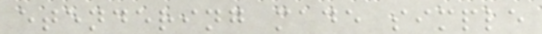etendering made simple
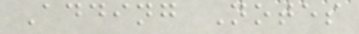Adding Notes
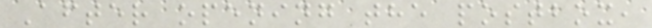After opening the postbox,
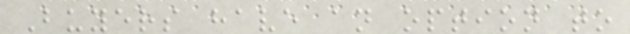Buyers have an option to
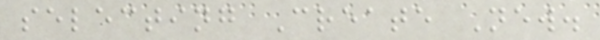selecting Create New.
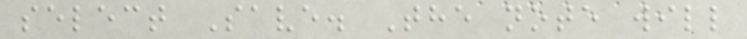select Save. The note will
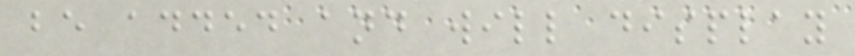be added and will display
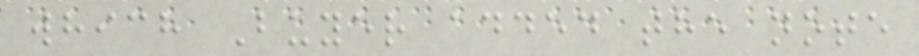which Buyer added the note
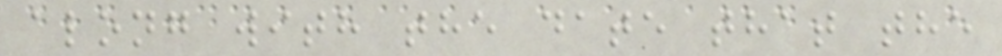along with the date that the
